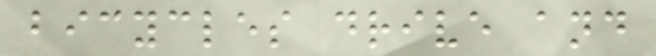bicycles drive and
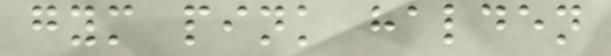gym pink halden
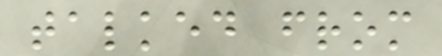talked from
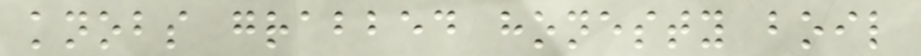knobs grabbed honesty boil
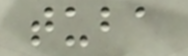tuba
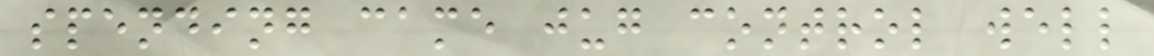spending came jug control well
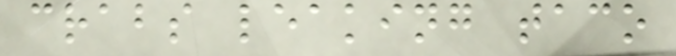crabs leaking taco
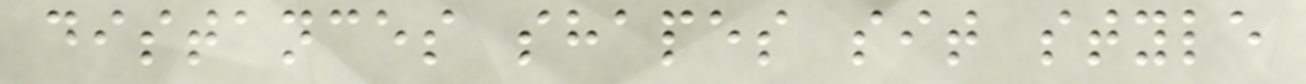distances shapes sit style
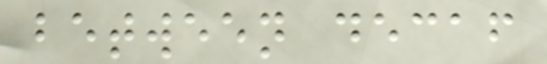between decaf
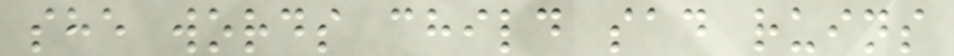she words child sad ruins
